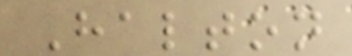Halton
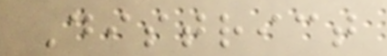District
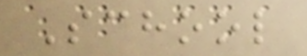School
